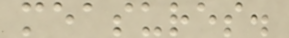measures.
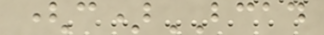(c)BCAD
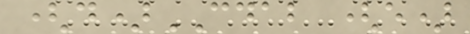(d)CDAB (e)
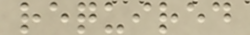required
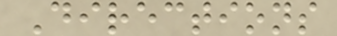Directions
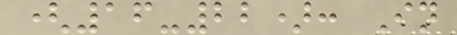(16-22): In
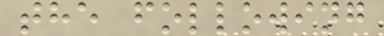the following
